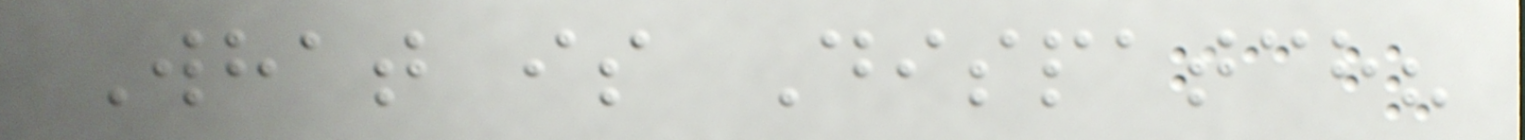What is Dispatch?
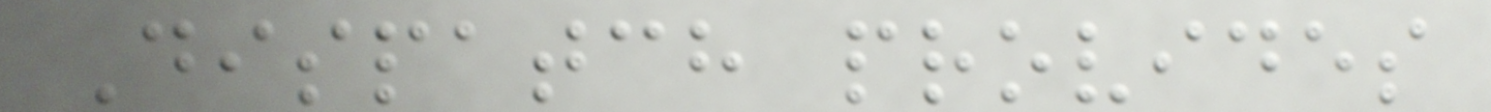Dispatch provides
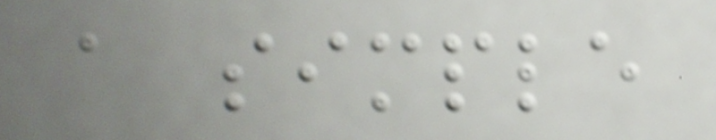a simple
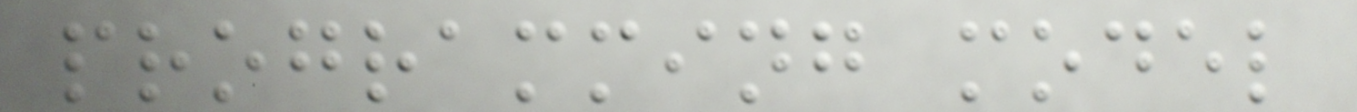programming model
